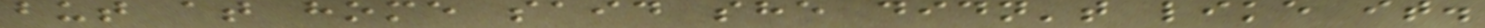but at home said she didn't like it.
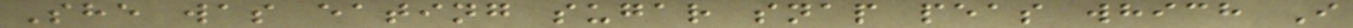She was eating sugar snap peas which I
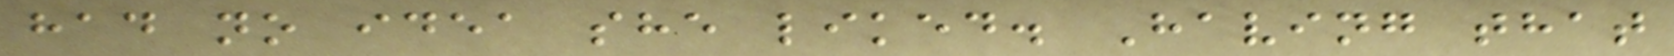had no idea she liked. Having that
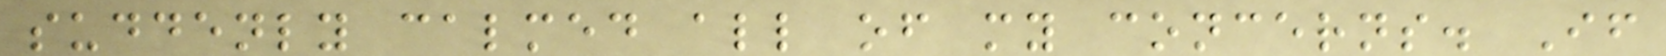suddenly calmed all of my concerns. If
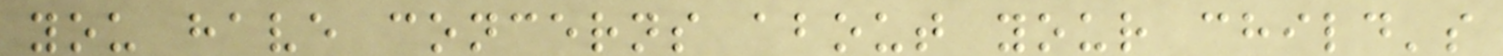you have concerns about your child's
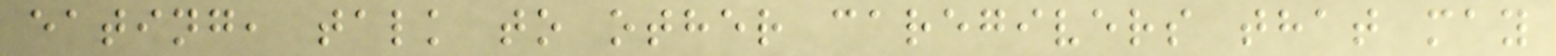eating, talk to other caregivers that may
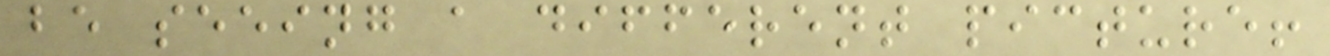be seeing a different picture!
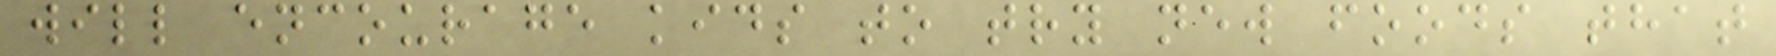will encourage kids to try new foods that
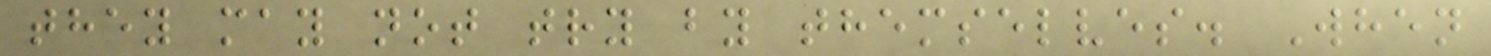they may not try by themselves. When
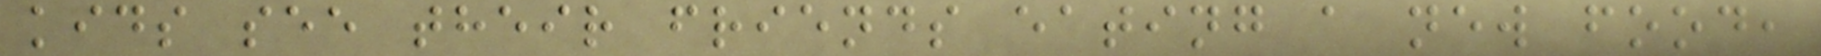kids see their friends eating a new food,
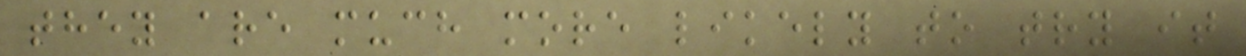they are much more likely to try it
